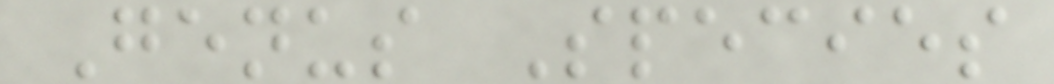Genus Species
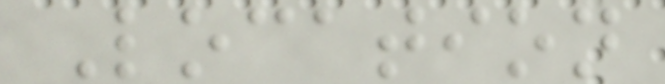Location
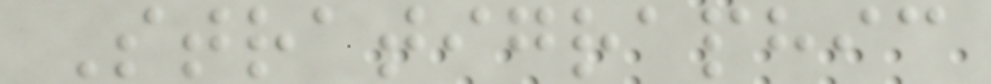Stratigraphic
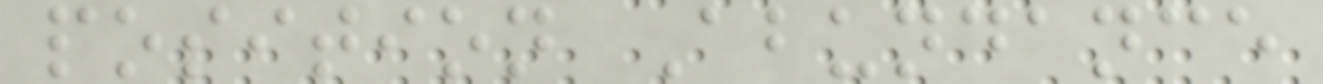position Abundance
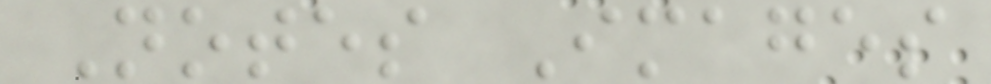Notes Images
